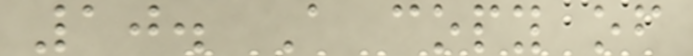10. A copy of
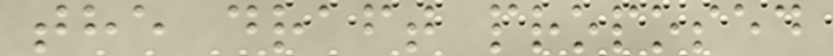the draft proposed
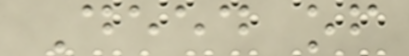Deed of
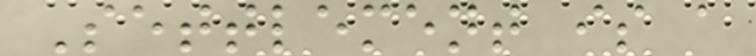Settlement is a
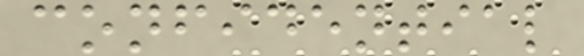confidential
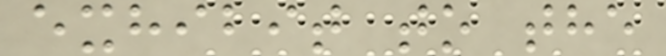exhibit to the
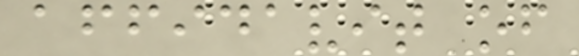affidavit of
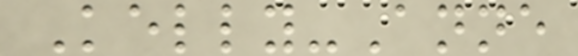Kelly-Anne
